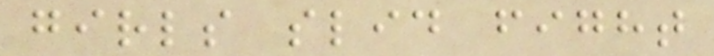girls slid fight
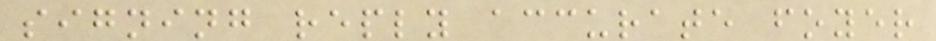signing reply accurate foyer
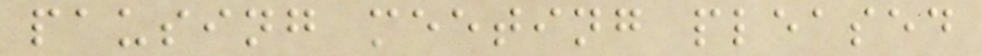pausing meeting pleased
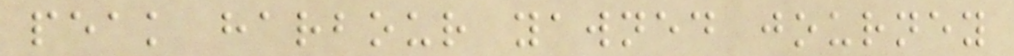peak harbour yawned journey
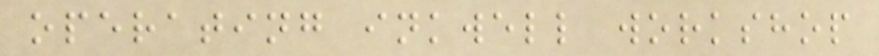operating inkwell workshop
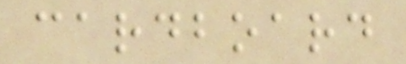cardboard
